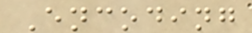Encoding
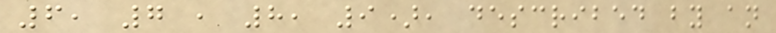6, 7 , 8, 9), described by an
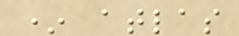* atlas
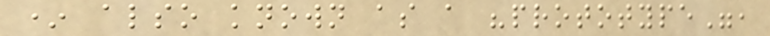* also known as a "prototype",
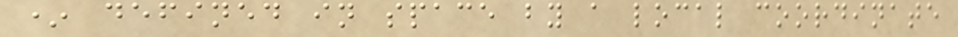* defined in space by a local coordinate
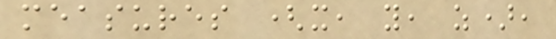measures (x, y, z),
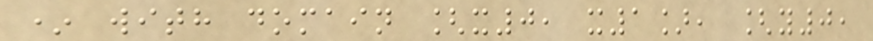* with domain [x0, x1], [y0,
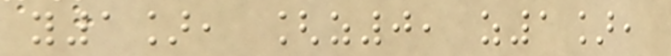y1], [z0, z1],
